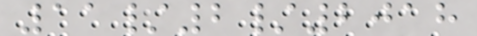11/2/2018
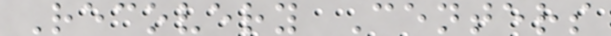Recovery Centers
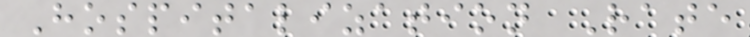Hospitalization Rate
